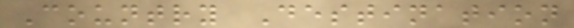Country Destination
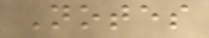Notes
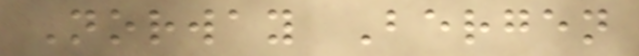Norway Bergen
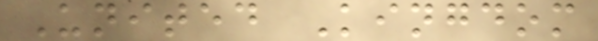United Kingdom
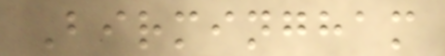Birmingham
